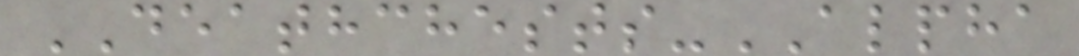DEATHCHESTS-ALPHA
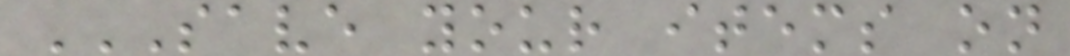SAVE YOUR ITEMS ON
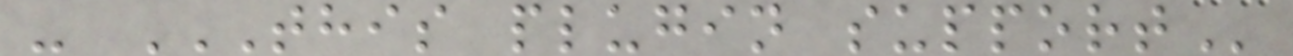- THIS PLUGIN SUPPORT
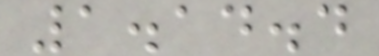1.14.4
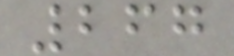267
